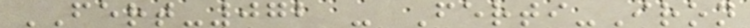FERT-072 - Ferti-Iron
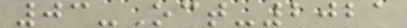03-Oct-2021
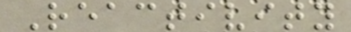Reactivity
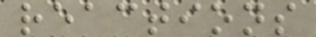reactions
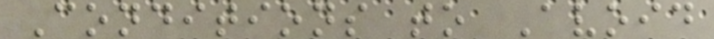Conditions to Avoid
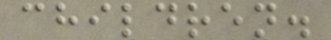children.
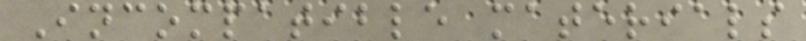Incompatible materials
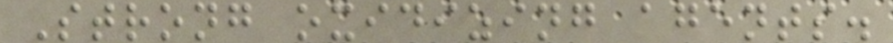Strong oxidizing agents.
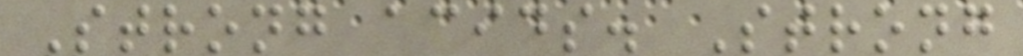Strong acids. Strong
